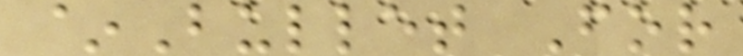~Bullet For
